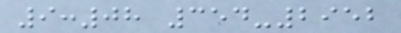9:08 354-2952
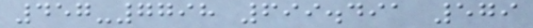457-7798 699.491 579
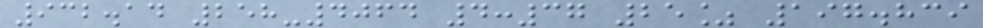932.14 258-4064 4:37 25% 197.839
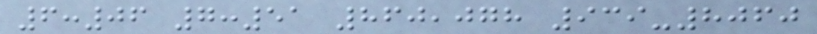6:06 7:51 860,078 939-8060
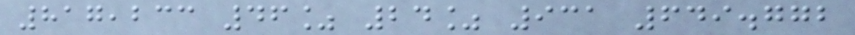817,233 46% 24% 931 649.772
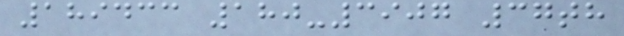189433 180-3907 37th
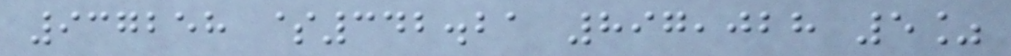937258 $342.21 897,028 5%
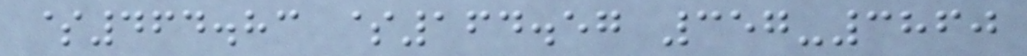$464.83 $164.57 357-3860
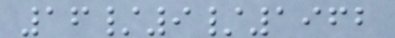16/9/1962
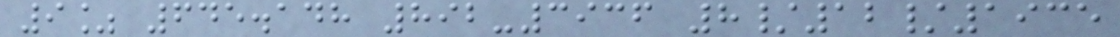9% 645.148 892-3936 8/12/1935
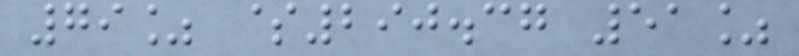79% $290.37 51%
